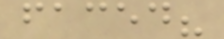faced?
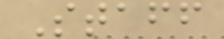Staff
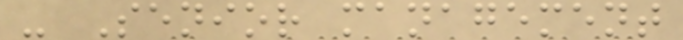- Senior management
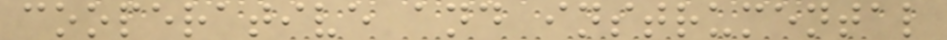cooperative and instrumental
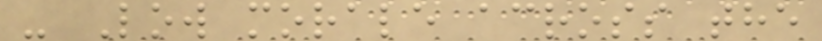- Low morale across the
